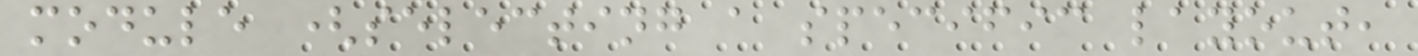module (selecting a specific layout,
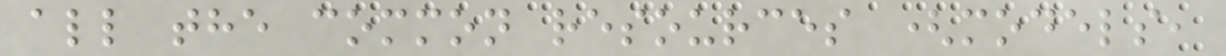all the common resources (models,
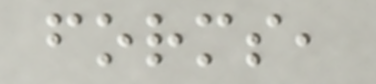forms,
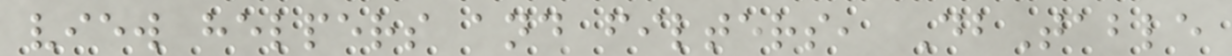view helpers and filters, DbTable
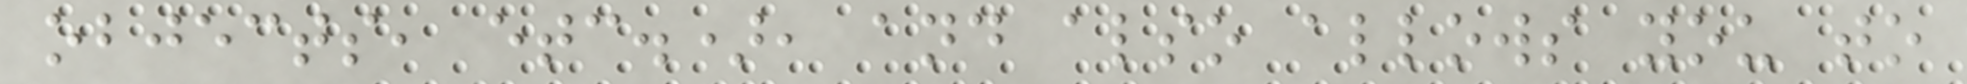objects, etc.), and also allows you to
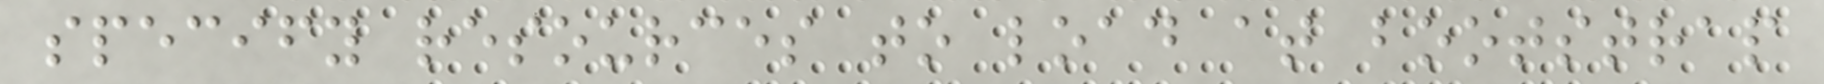specify resources to load at bootstrap
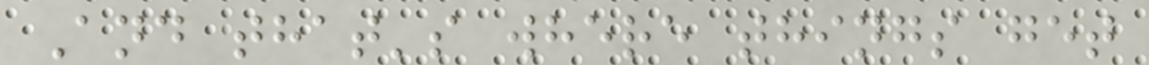And that's where things get
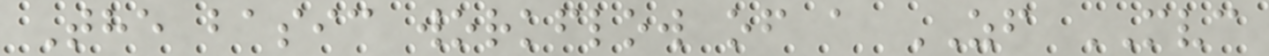The basic workflow of a ZF MVC
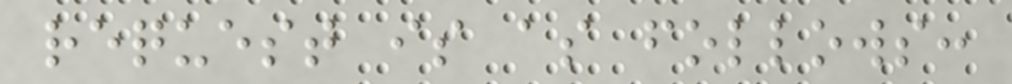request is as follows:
